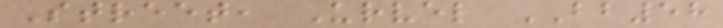Street, Urvel BB58
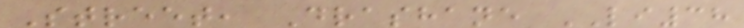Street, Drashane LI38
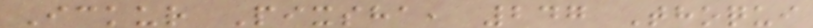Ickur Pixsha, 247 Thoqui
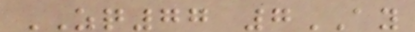ZQ77 7AY
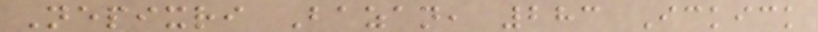Nepixri Bazan, 283 Ickick
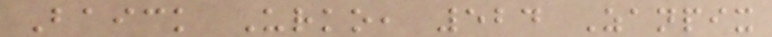Baick Urko, 524 Zanpix
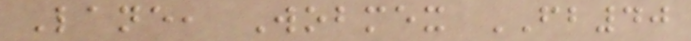Lane, Wobmex FB40
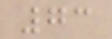73
